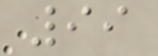99
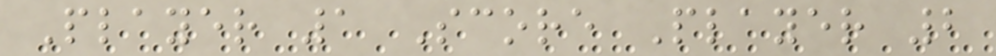Player 1 Score Player 2
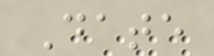Date
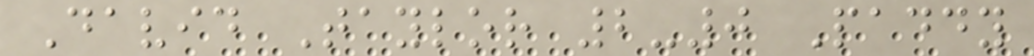David Taylor 2-0 Paddy
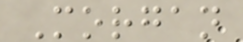Morgan
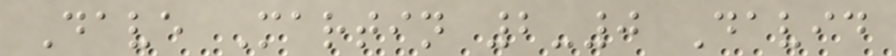Dave Martin 2-0 David
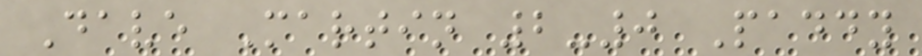Dave Martin 2-0 Paddy
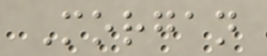Morgan
